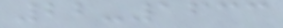22-1633
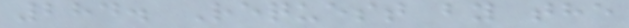284. Request by the
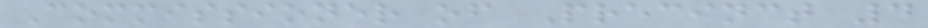Commissioner of Precinct 4
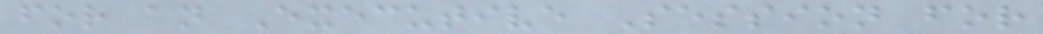for an Executive Session for
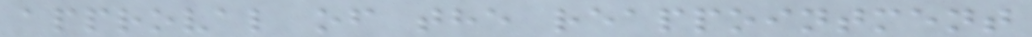approval of the reappointment
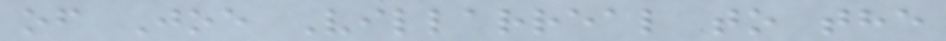of Joe Villarreal to the
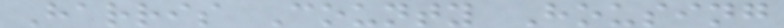Harris County Housing
